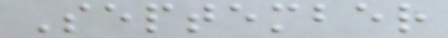September
